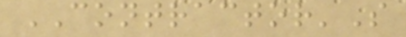CONTRACTOR'S
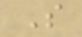S
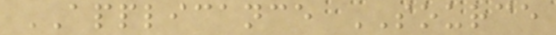APPLICANCE SOURCE
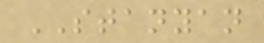STANYAN
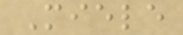Miele
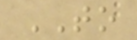TO
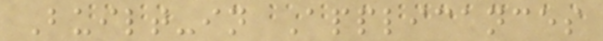Built-in Applicances
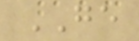GE
